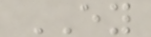EY
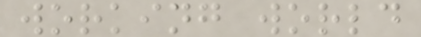working world
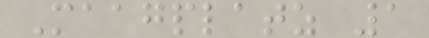Maagplatz 1
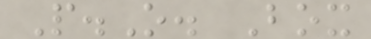P.O. Box
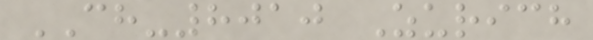CH-8010 Zurich
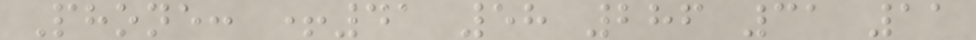Phone: +41 58 286 31 11
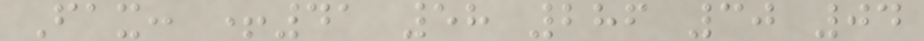Fax: +41 58 286 30 04
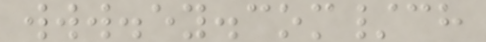www.ey.com/ch
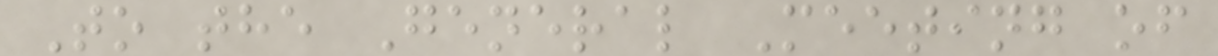To the General Meeting of
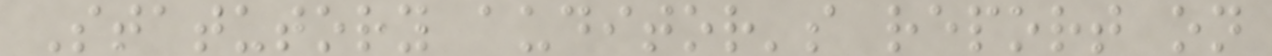Statutory auditor's report on
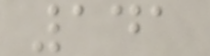141
